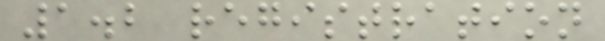1.2 registration
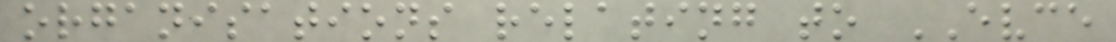organisations relating to EVCE
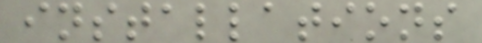installations
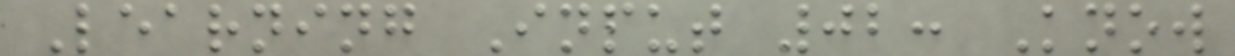Learning Input 02: Know
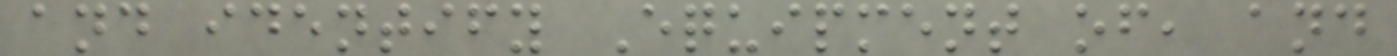and identify Equipment of, and
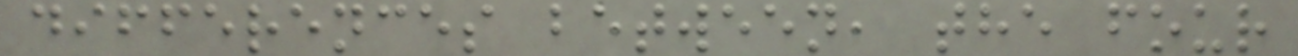differences between, the four
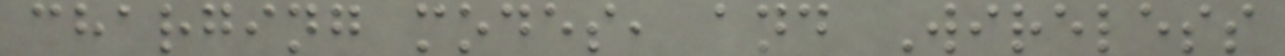charging modes, and Wireless
